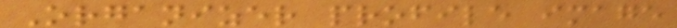Organizer profile image
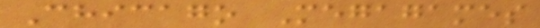Chicago Megagames
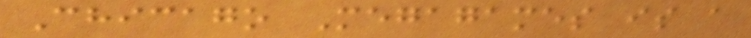Chicago Megagames is a
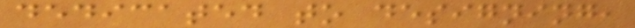dedicated to designing,
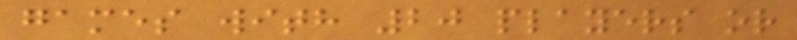games with 20 players or
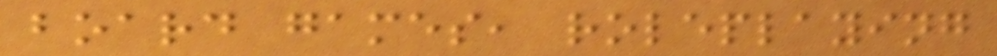board games, roleplaying
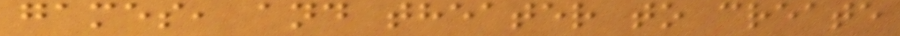games, and theater to create
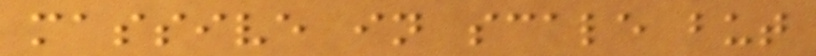massive in scale but
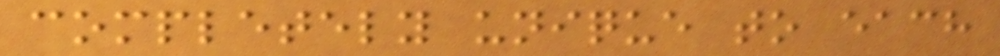completely unique to each
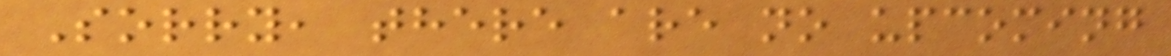Sorry, there are no upcoming
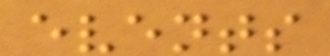events
